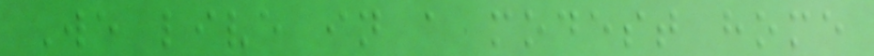We live in a modest home
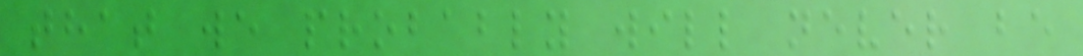that we probably will never be
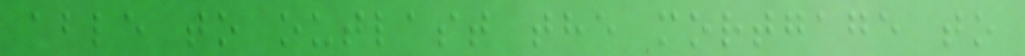able to outlast the mortgage to
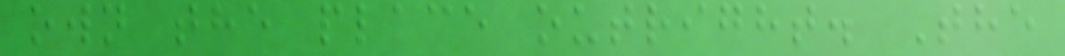own the place outright. The
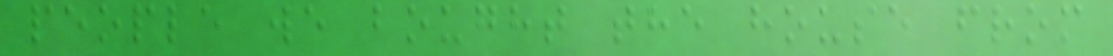people we bought the house from
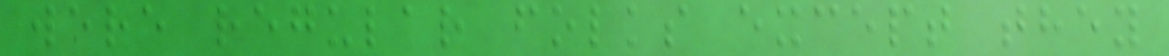were regular folks except they
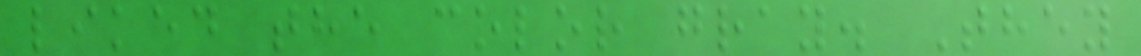liked the color gray. They
